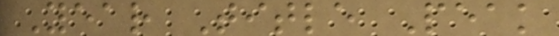Year Title Peak
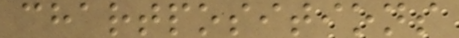chartpositions
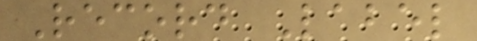Record Label
